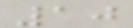10
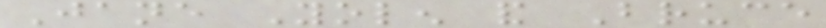Jane Yolen and Bruce
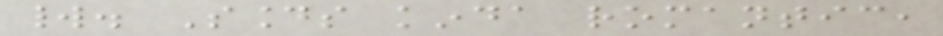world. Sounds kinda romantic,
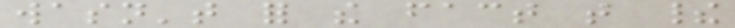wasn't for the fact that their
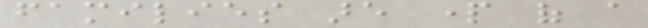families are part of a
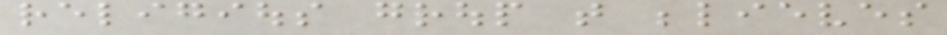religious group that believes
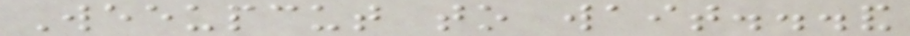Weeupcut to wait...and
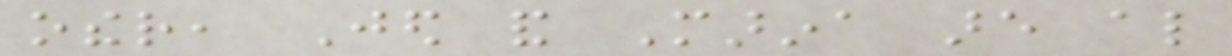other, Jed and Marina are also
